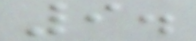9.
